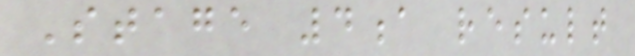Stage 4a result
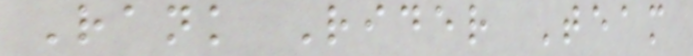Rank Rider Team
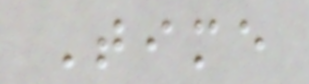Time
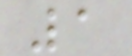1
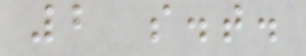2 s.t.
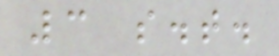3 s.t.
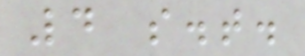4 s.t.
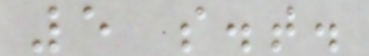5 s.t.
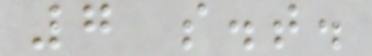7 s.t.
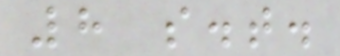8 s.t.
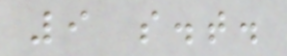9 s.t.
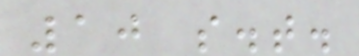10 s.t.
